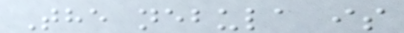The nebula is
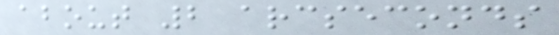about 2 arcseconds
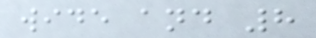wide and 8
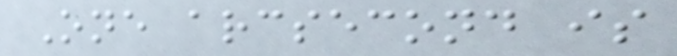One arcsecond is
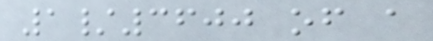1/3600 of a
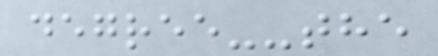degree--the
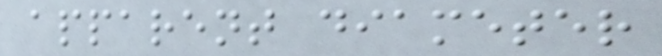apparent diameter
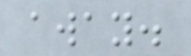away.
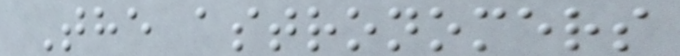The astronomers
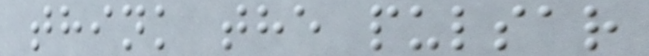think the pulsar
